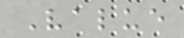Value
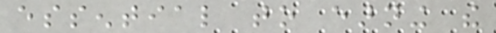essential to earning the
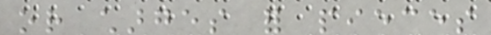or charges for pieces
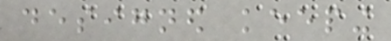designed keeping
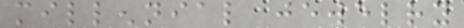millennial jewelry
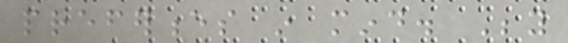preferences in mind. Beyond
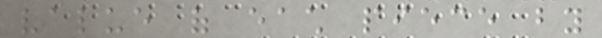value of each piece by
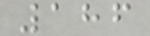186
